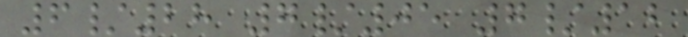6/28 7/05 7/12
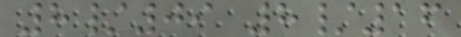8/09 8/16
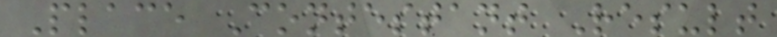Place Contestant Result
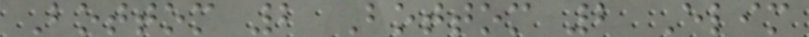Bottom 2 Bottom 2 Elim
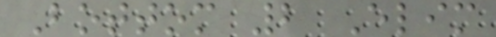Bottom 2 Elim
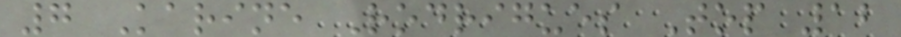7 Karine Rodrigues Top 12
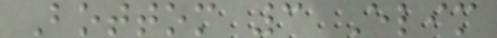Bottom 3 Elim
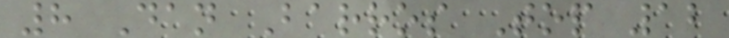8 Dan Barros Top 12
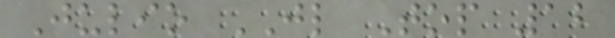Julio JL Top 12
